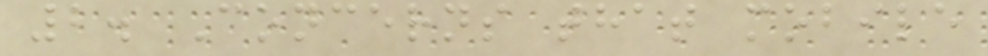2. Concerns that mobile
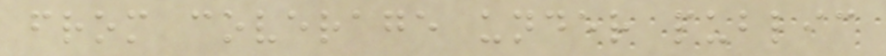from coverage under public
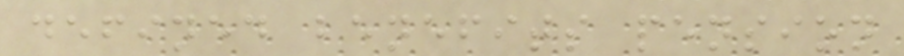defined benefits pension
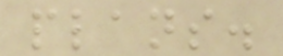plans.
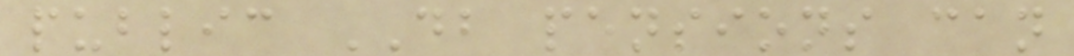public DB pensions can
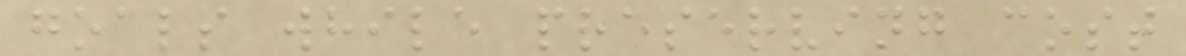goals while preserving cost
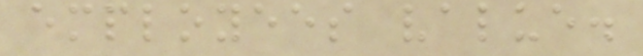employees value.
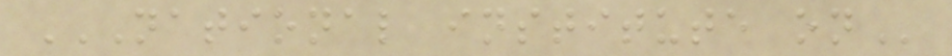NATIONAL INSTITUTE ON
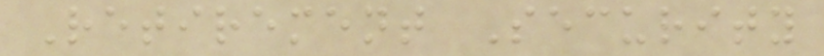Retirement Security
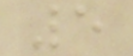5
